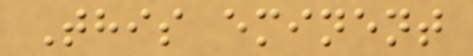This eminent
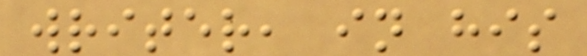writer, in his
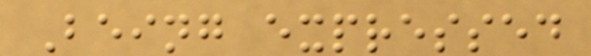Being expressed
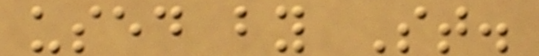used by St.
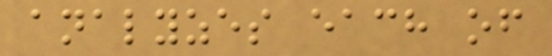analyzes each of
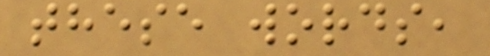these words,
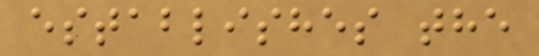establishes the
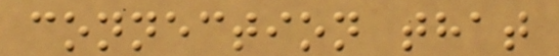connection that
